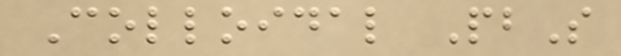Colloidal PbS
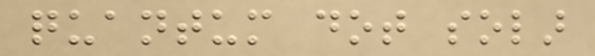quantum dot solar
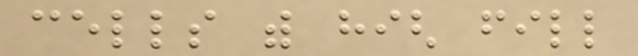cells with high fill
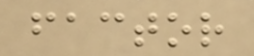factor
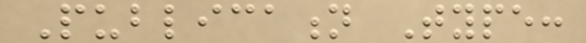Publication Type:
